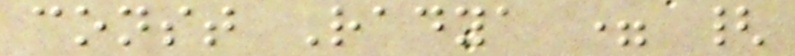const Radya = {
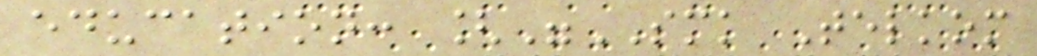education: ["SMK Telkom
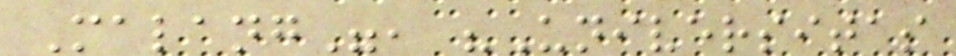Malang", "Universitas
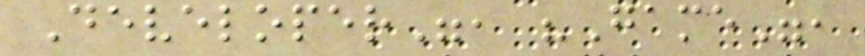Developer", "Game",
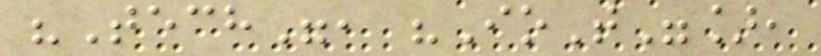"Tech", "IoT"],
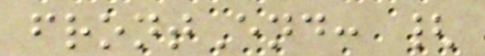frontEnd: {
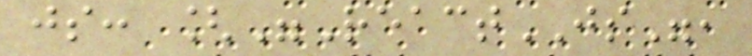js: ["ReactJS",
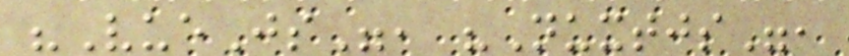"VueJs", "Nuxtjs",
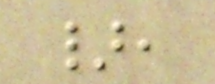},
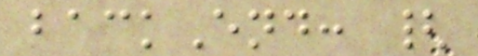backEnd: {
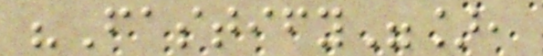"Fastify"],
